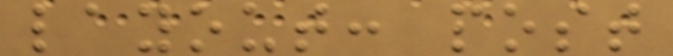layout: post
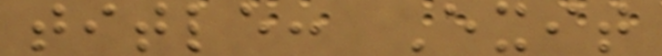title: Exit
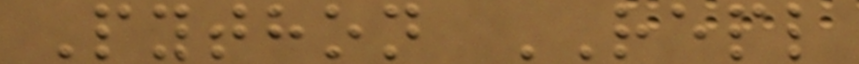Python REPL
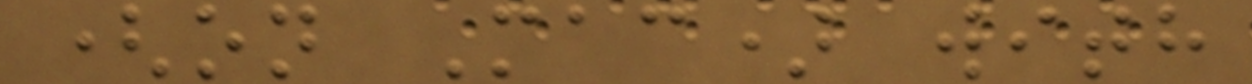(on Mac) with
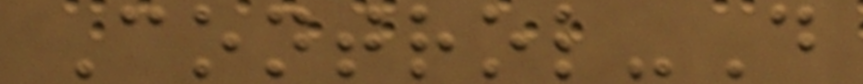Control-D
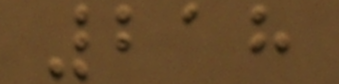218
